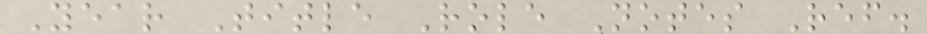Year Title Role Notes Ref.
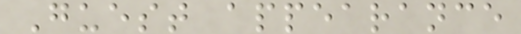Guest appearance
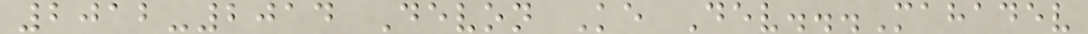2012-2014 Devon Ke Dev...Mahadev
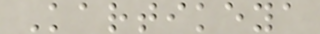Kartikeya
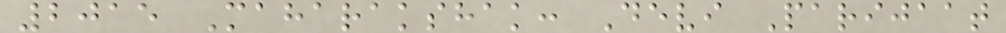2015 Maharakshak: Devi Parijaat
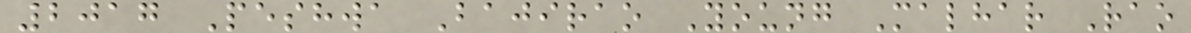2017 Peshwa Bajirao Young Malhar Rao
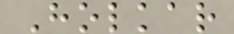Holkar
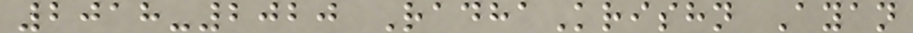2018-2020 RadhaKrishn Ayan
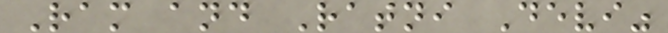Ram and Ratni Devi"
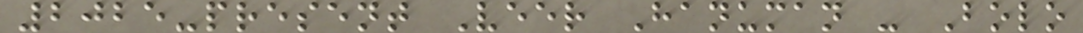2025-present Veer Hanuman - Bolo
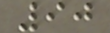90
